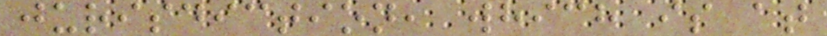jurisdiction, which is at
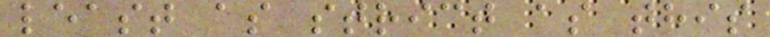least as strict as this
